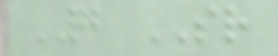QB SR
